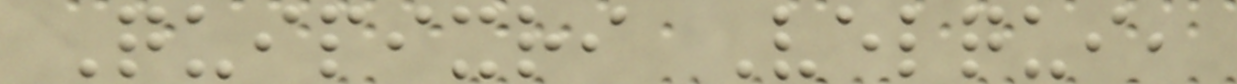Quipixri Velqui,
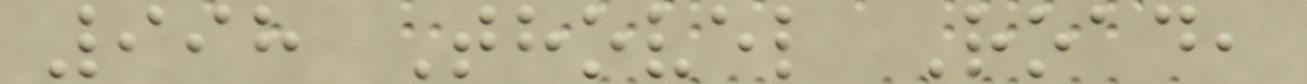998 Thovel Road,
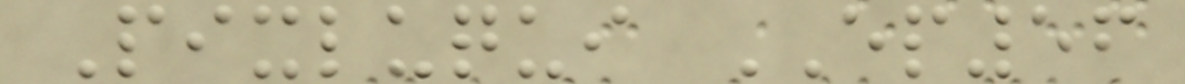Pixluqui EP56
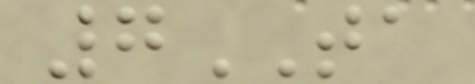7TA
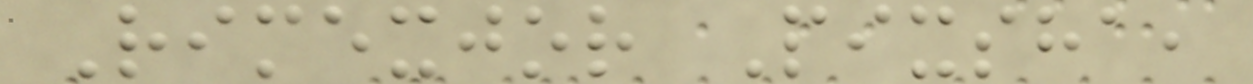Rimexjor Pixsha,
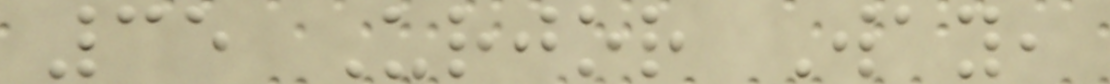35 Urjor Way,
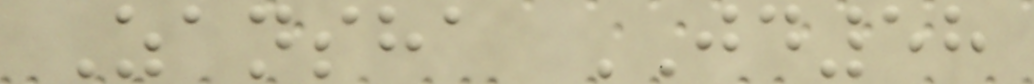Zansha JD58
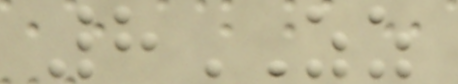8ZZ
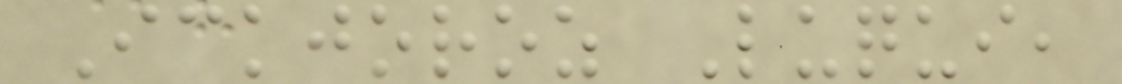Ickjoroz Luqui,
